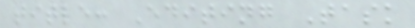title: Editing Task
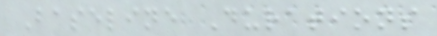Baseline Durations
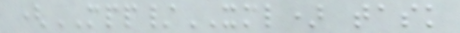(MPP/XML) task
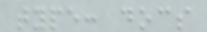type: docs
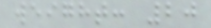weight: 20
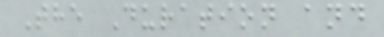The Duration and
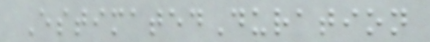EstimatedDuration
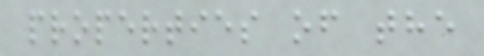properties of the
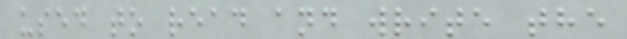used to read and write the
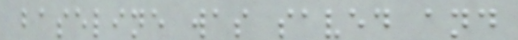baseline was saved and
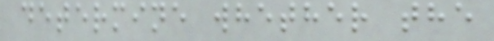determine whether the
